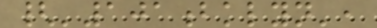{'101bklyn',
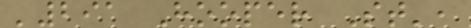'291 Hooper St',
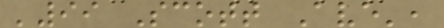'99 Scott Ave',
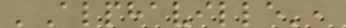'Alphaville',
